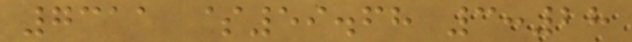7311 $59.68 3:28
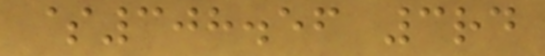$308.56 3rd
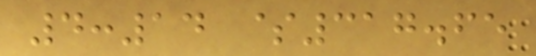4:14 $317.65
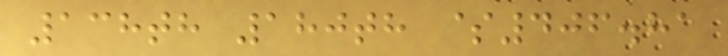138th 180th $406.81
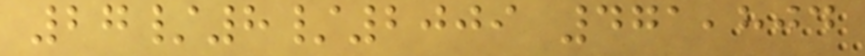27/8/2009 471,804
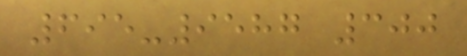695-9587 300
